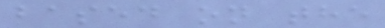based on the
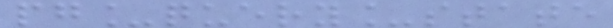pg_query_state
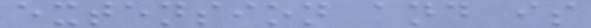extension and is
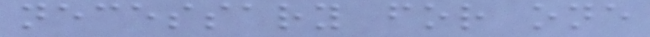necessary for one
